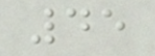45
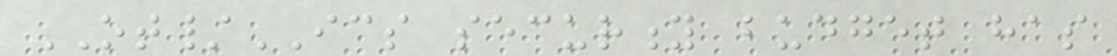OT/ICS security budget has
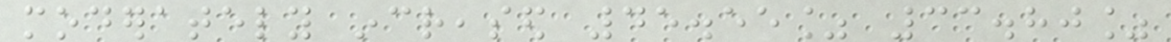moderately increased 45.55% 33.80%
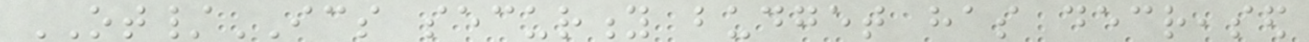OT/ICS security budget has decreased
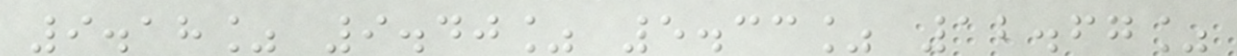9.18% 9.40% 5.33% 12.67%
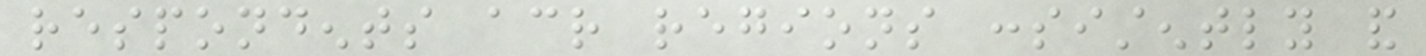respondents across regions consistently and
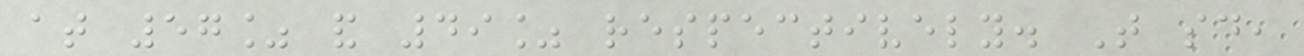at 57% and 49% respectively. That said,
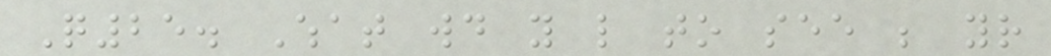Q25. What would you like to see be your
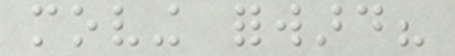moving forward?
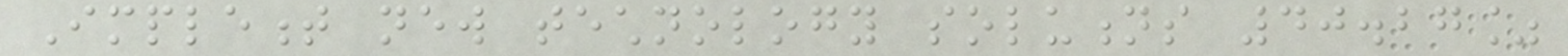Implement new technology solutions 40.27%
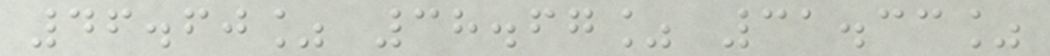46.60% 38.67% 31.33%
